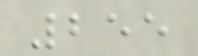255
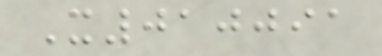X010091
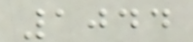1044
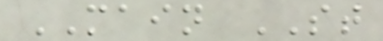MAIN ST
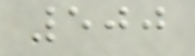500
